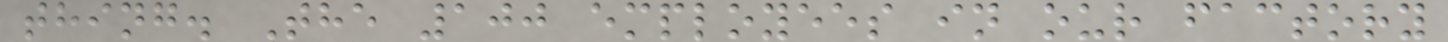thing. The 100 employees in our factory
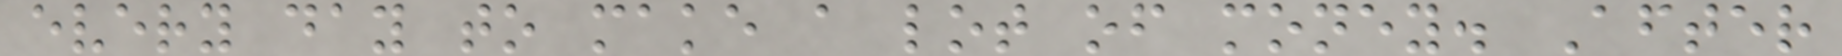every day to make a lot of money. After
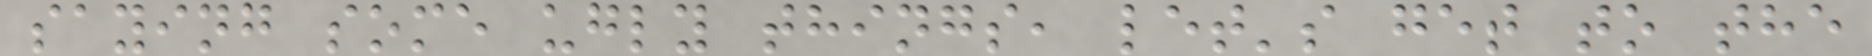saying some ugly things, let's get to the
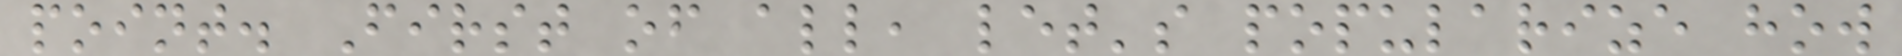point. First of all, let's popularize how
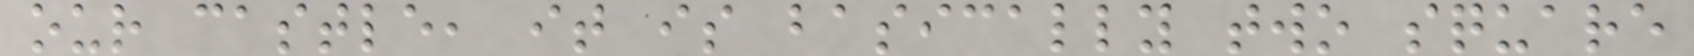our castle, it is basically two square
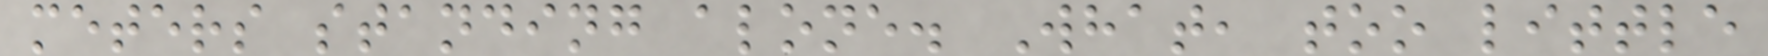meters standing alone. What, too little
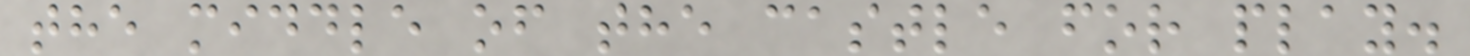the middle of the castle for play.
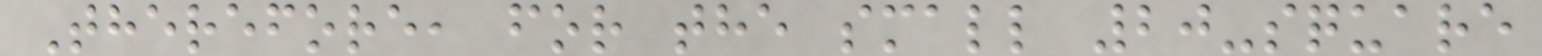Therefore, for the small 20-square
